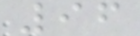96
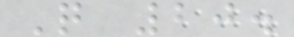Q 20.
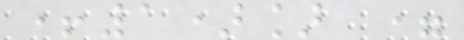+1)] =
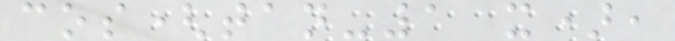cos(tan-1 x),
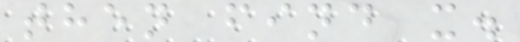then find x.
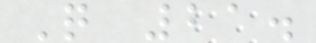Q 21.
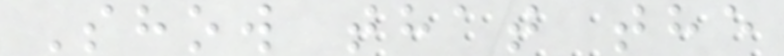Show that the
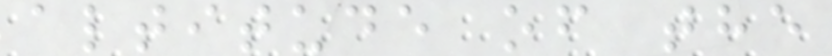altitude of the
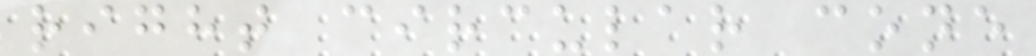right circular cone
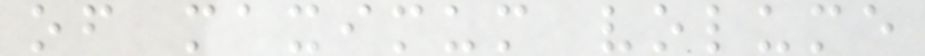of maximum volume
